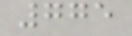775
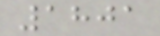1801
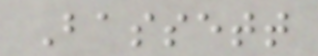Bassett
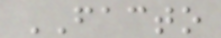FACTO
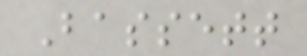Bassett
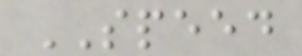SPEED
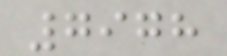7978
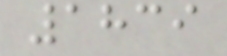1839
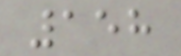158
